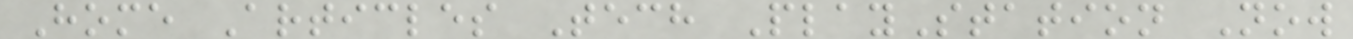Home Articles Tech PlayStation Now
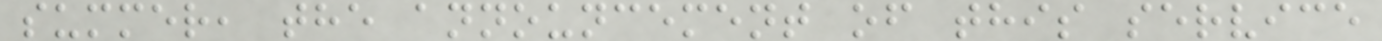summer, the announcement of this service
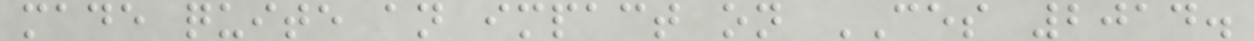made quite an impact on CES 2014.
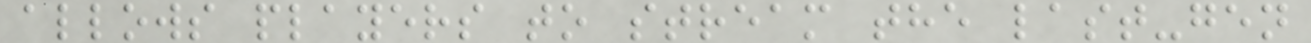allows players to stream the last-gen
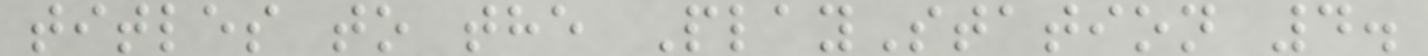titles to the PlayStation 4.
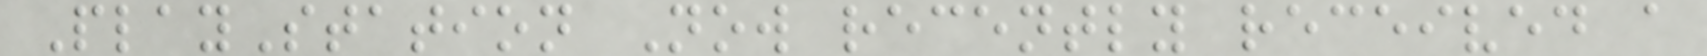PlayStation Now recently received a
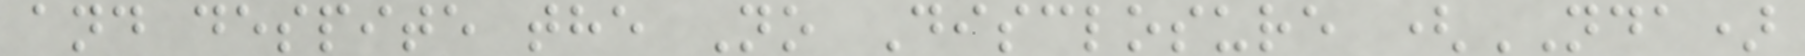and despite the No Disclosure (NDA)
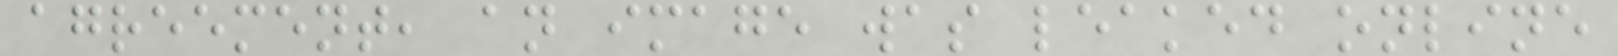agreement, an image was leaked online
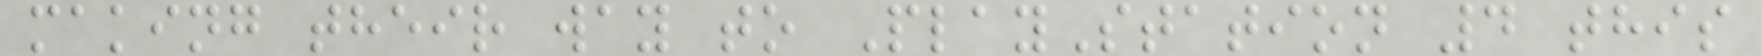making their way to PlayStation 4 this
